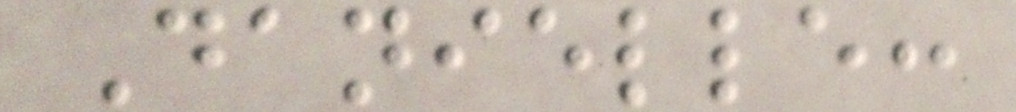Danielle:
